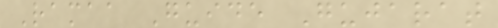Ramaa Guide Gujarat
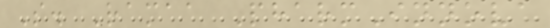S. Ramaa PharmInnova
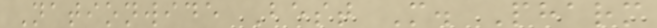Nationwide Best M. Pharm
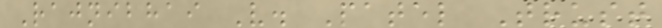Rajnibhai V. Patel Trust
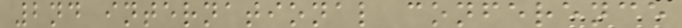2nd international conference
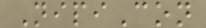NipiCon
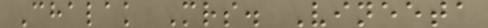Chalak Mrs. Vineeta
